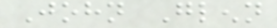John Glenn
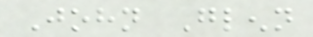John Glenn
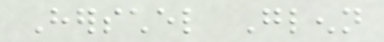Herschel Glenn
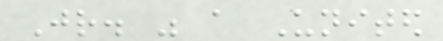Jr. was a United
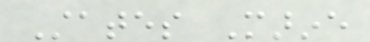States Marine
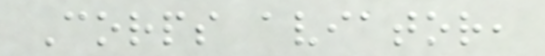Corps aviator,
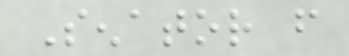Senator from
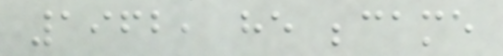1962, he became
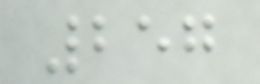257
